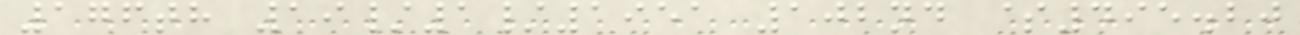176th 19/1/1951 102nd $495.20
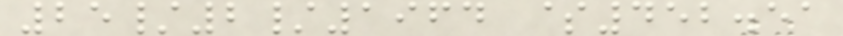25/2/1964 $452.51
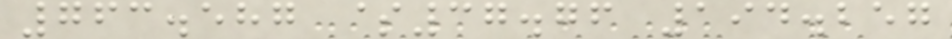763.587 $37.76 194.257
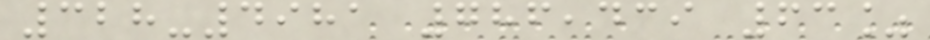328-4981 786,439 63%
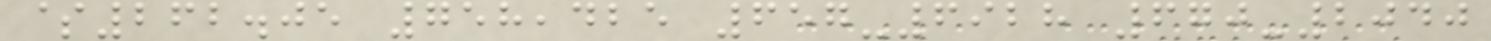$262.05 758,425 657-6928 670-2040
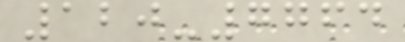120-7764
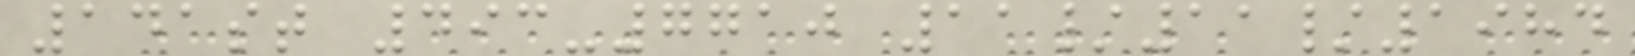141st 493-7710 11/11/1984
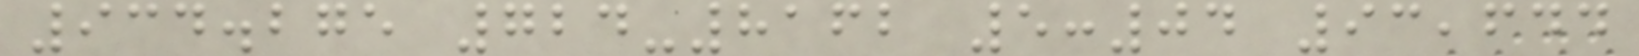934.275 724-8162 5:04 93,644
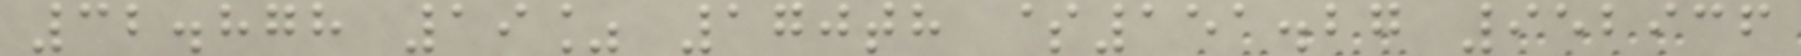32.878 19% 170th $151.27 952936
